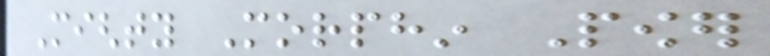Mighty Morphin Power
